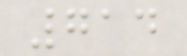714
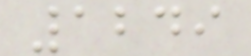1249
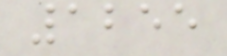1255
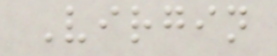Virgin
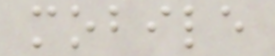mobile
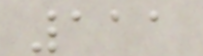111
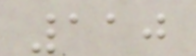110
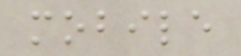mobile
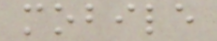mobile
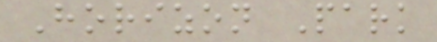Horizon Park
